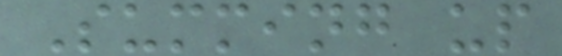Summing up
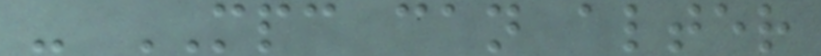- MPC can alter
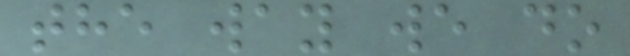the way we do
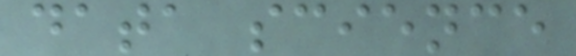data science
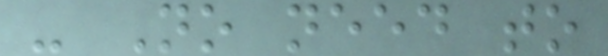- No need to
